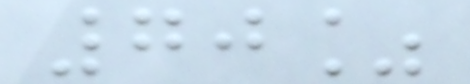70%
